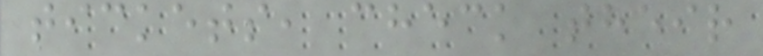tickets, check their
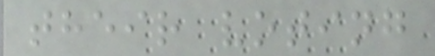their voting
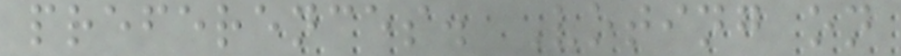preferences. Voting on
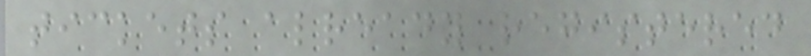tickets already registered
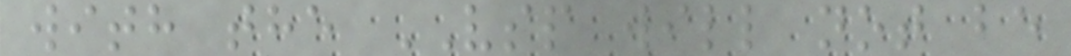with the VSP will not be
